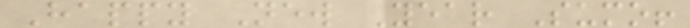Happy New Year Sumo!
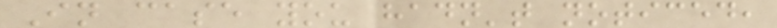In case you hadn't noticed,
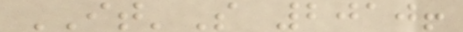IT'S 2010!
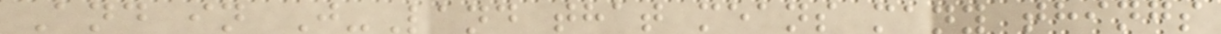And in J-Land that means many things
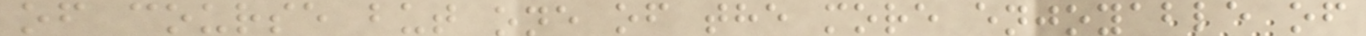of course but one of the more enjoyable of
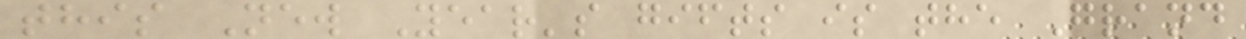this New Year's gifts is the Grand
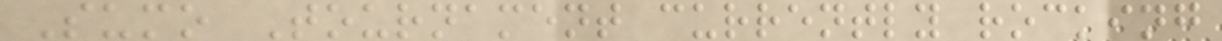Sumo Tournament currently rocking
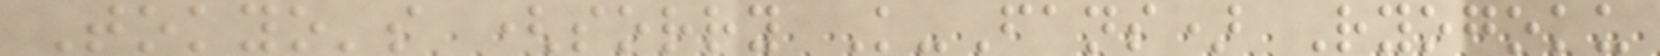Tokyo's (sorry K-Fans) Ryogoku
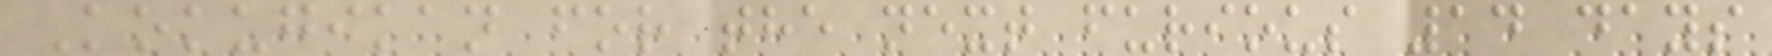Kokugikan for the next furious 14 days
